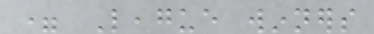= League winners
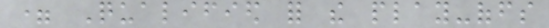= Qualified for the play-offs
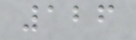126
